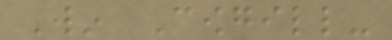Win Cowgill-
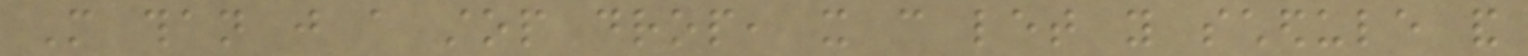More than just a stop drop, it can let you schedule and
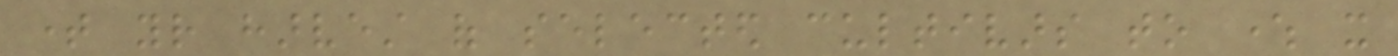time your harvest of selected cultivars to where it
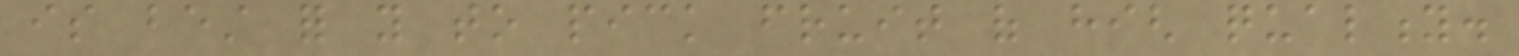is best for you to pick fruit of high quality.
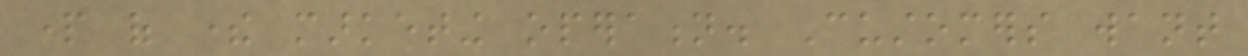part of there marketing operation. Customers want
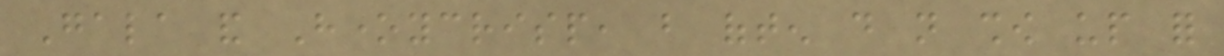Gala and Honeycrisp, but often do not show up for
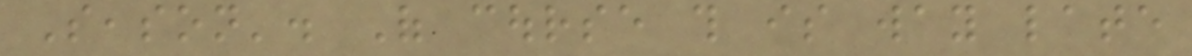Season'. Of course this is way late
